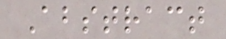Abstract
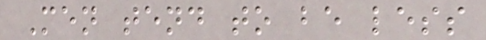Men tend to be less
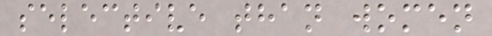selective than women
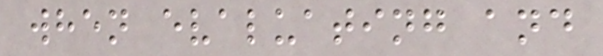when evaluating and
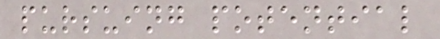pursuing potential
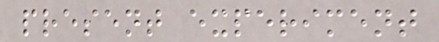present experiment
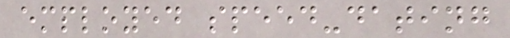employed speed-dating
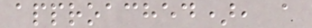approached), a
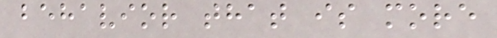behavior that is more
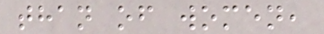than of women,
